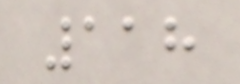118
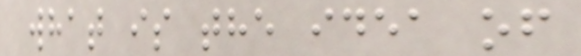what is the idea of
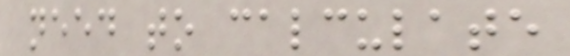need to calculate
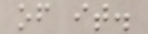of it.
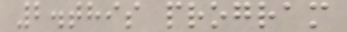2.this program
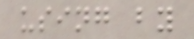using by
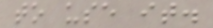to use it.
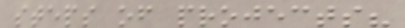steps of projects?
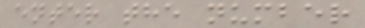enter the number
